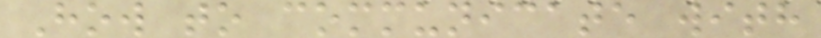How to communicate with
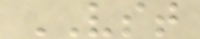VST
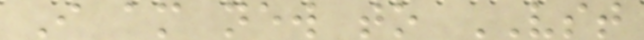I am new to VST
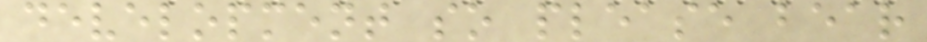development so please bear
